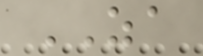ZA
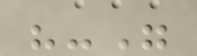"-"
